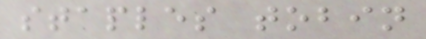staples tobin
